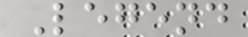Legend
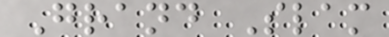Grand Slam
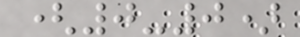(0-0)
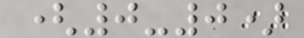(0-0)
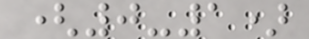(0-1)
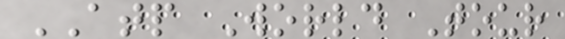ATP World Tour
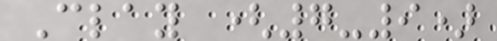Clay (7-9)
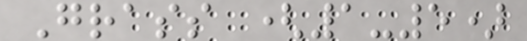Grass (1-5)
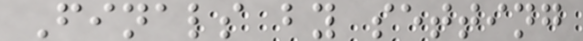Finals by setting
